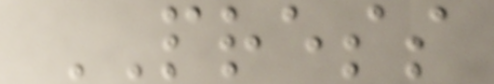PRESS
